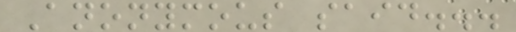Anonymous said...
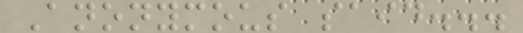Anonymous said...
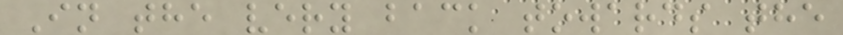In the very back towards the
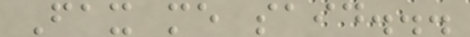Fax me said...
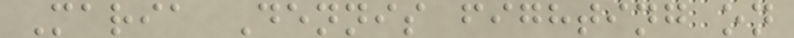Maria Dennis fighting on
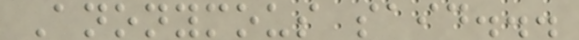Anonymous said...
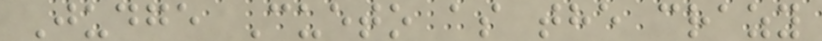Judge Cueto as the crazy
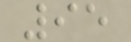95
